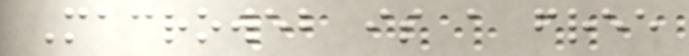Macroweb is a free
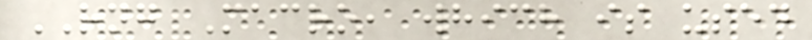RNG Macro, which is used
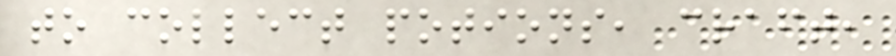to collect potions, craft,
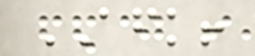AFK!
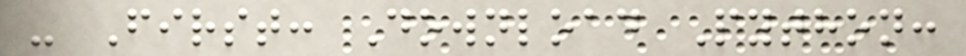- First: Download Python:
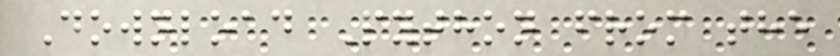Download Python from the
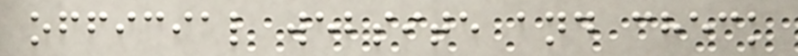official website and check
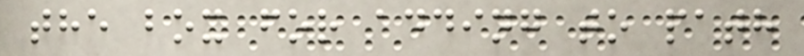the box for adding to path
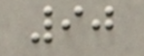90
